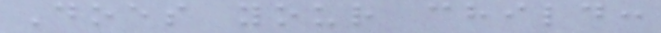Does your child:
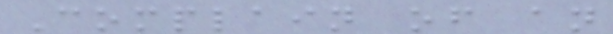Complain of an
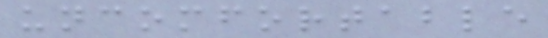uncomfortable
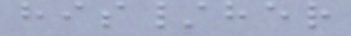his/her
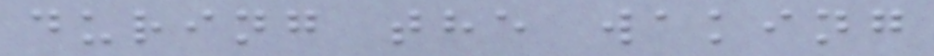during the waking
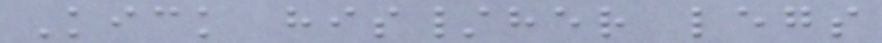Kick his/her legs
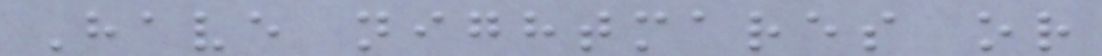Have nightmares or
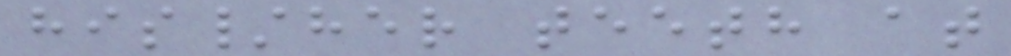his/her teeth at
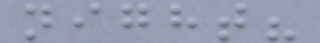night?
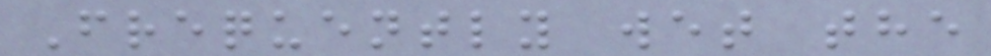Frequently wet the
